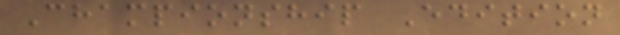Championship Edition
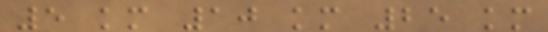5 km 10 km 25 km
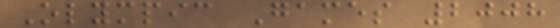Olympic Games 2008
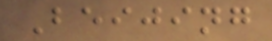Beijing
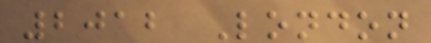2012 London
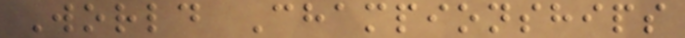World Championships
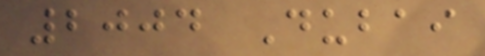2004 Dubai
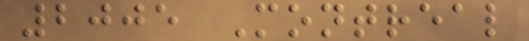2005 Montreal
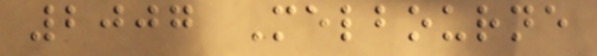2007 Melbourne
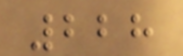228
